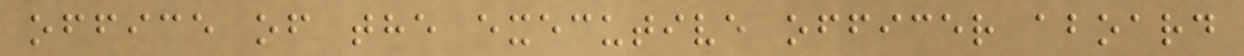office of the executive officer aboard
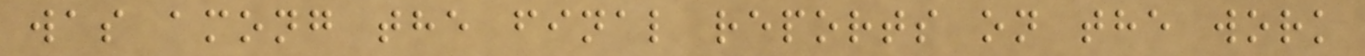was among the final reports on the work
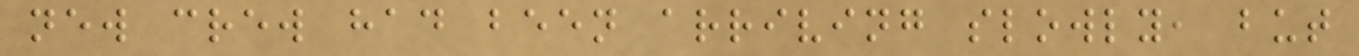new crew had been arriving slowly, but
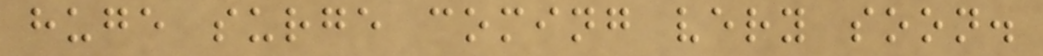huge surge coming very soon.
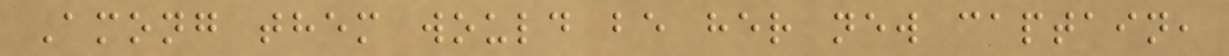Among them would be her new captain,
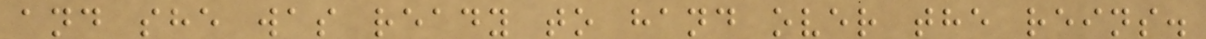and she was ready to hand over the reins.
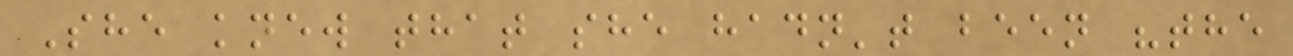She knew that she hadn't been "the
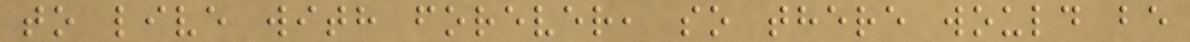to live with forever, so there would be
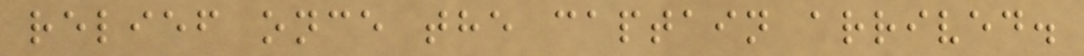relief once the captain arrived.
